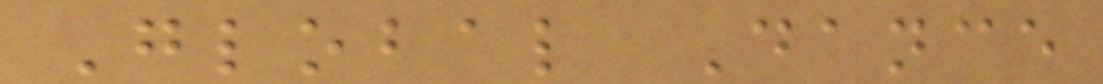Global Dance
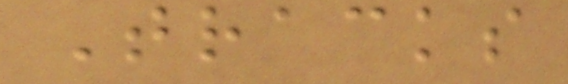Tracks
